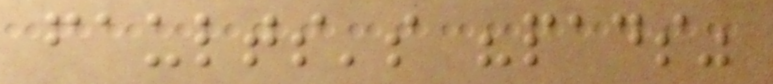faults's "pads"
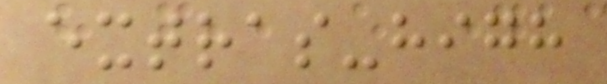extras-high
